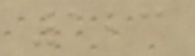123
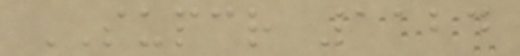SUPCR 1124
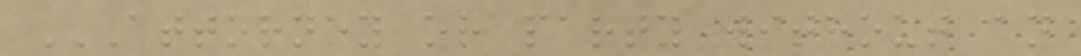ATTORNEY OR PARTY WITHOUT AN
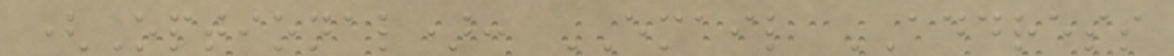(Optional): EMAIL ADDRESS
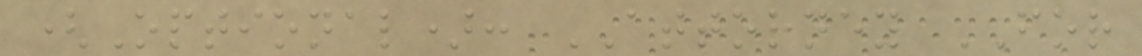(Optional): ATTORNEY FOR
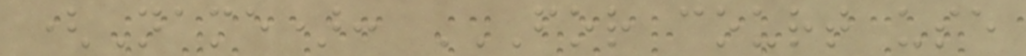(Name): FOR COURT USE
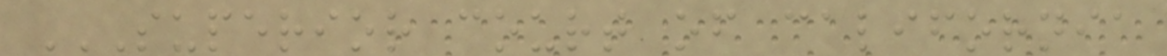SUPERIOR COURT OF CALIFORNIA
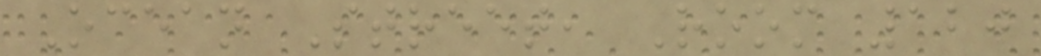Ocean Street, Room 120
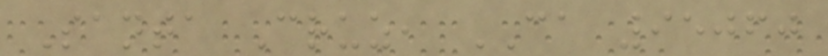Santa Cruz, CA 95060
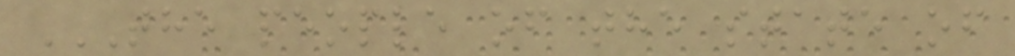THE PEOPLE OF THE STATE OF
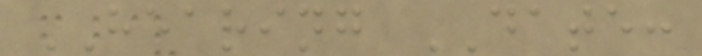HEARING DATE:
